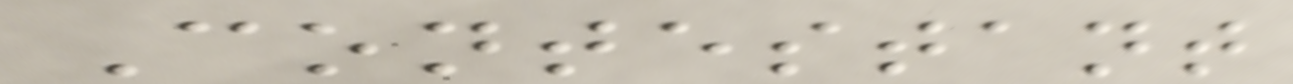Contestant
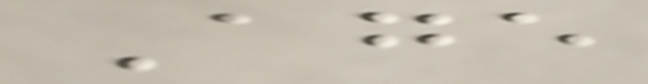Age
